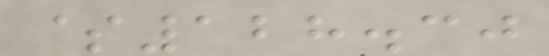$128.30
